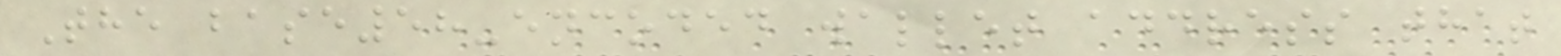The base58-encoded wallet address that
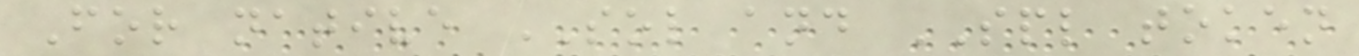For native SOL and SPL token
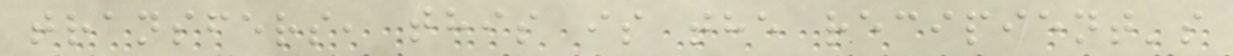transfers, this is the recipient's
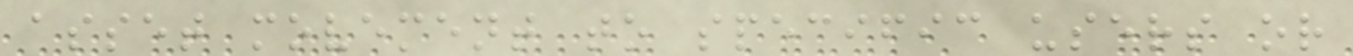asset movement to specific users or
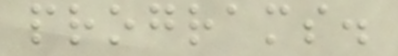programs.
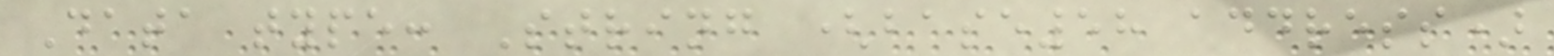Data type: String (base58 address)
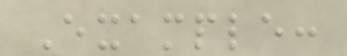Example:
